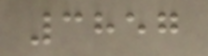3857
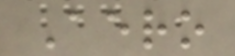Aero
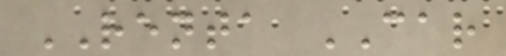RENTA CAR
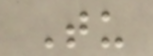Tu
